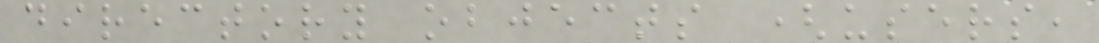directory objects (users,
